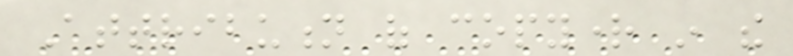Attribution of copyright in the
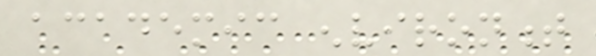academic environment
